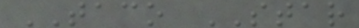TACO STAR
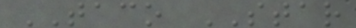TACO STAR
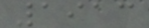1913
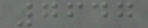7647
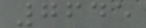7645
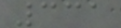331
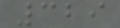329
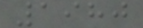1980
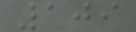109
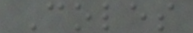Coles
